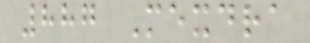887 Mexdra
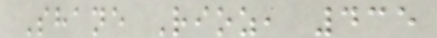Shane Rioz, 435
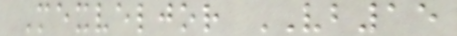Mexveljor VB15
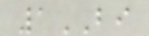1BI
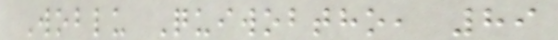Woblu Quiwobtho, 89
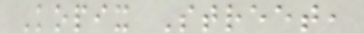Kopix Street,
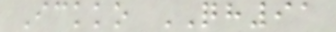Ickko QH91
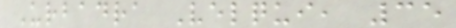Urbadra Velqui, 35
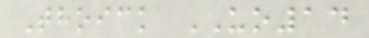Thoick UO14
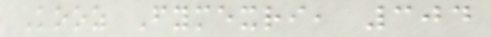Kooz Fymexri, 304
